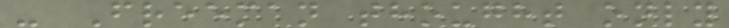- Freeman thought only
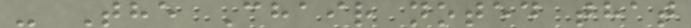- The Chair noted that
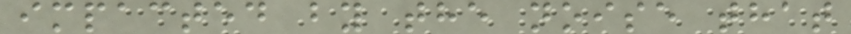impacted by the noise that
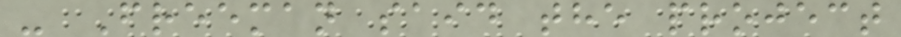- Freeman said the project
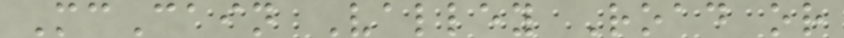McCain Valley Road or
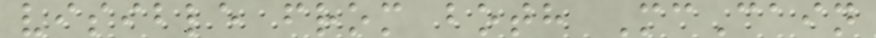visible from both McCain
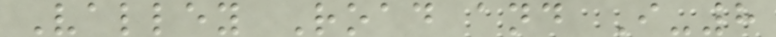Valley Road and I-8
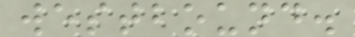westbound.
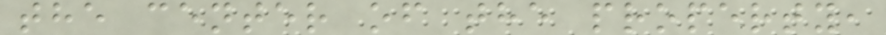the center of the property,
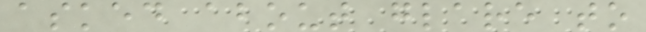asked about glare to
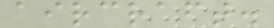aircraft.
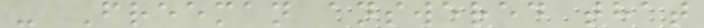- Freeman answered that
